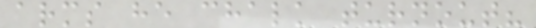arms he chalk turnout?
